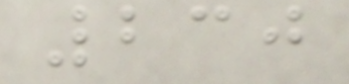230
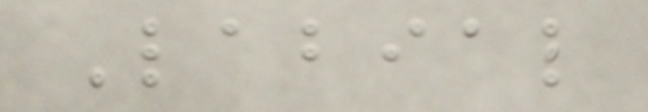Labial
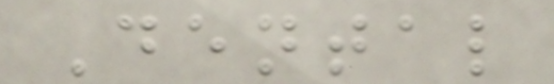Dental
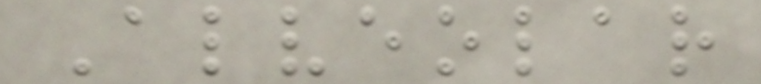Alveolar
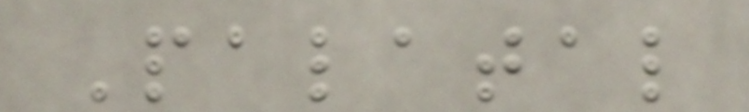Palatal
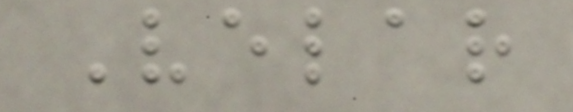Velar
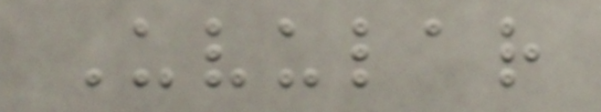Uvular
